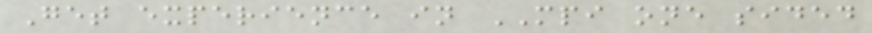Get experience in MPI one sided
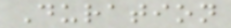Duration
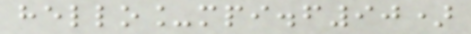hello_mpi.f90)
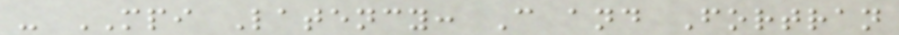- MPI Latency: C and Fortran
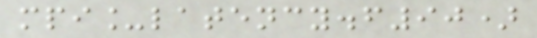mpi_latency.f90)
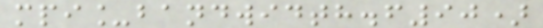mpi_bandwidth.f90)
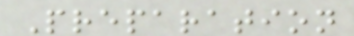Preparation
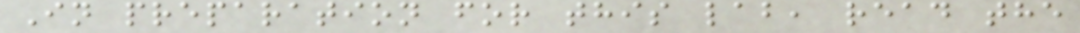In preparation for this lab, read the
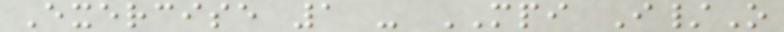Exercise 1 - MPI I/O
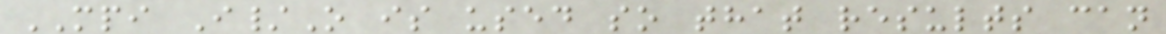MPI I/O is used so that results can
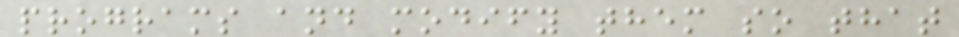programs and modify them so that
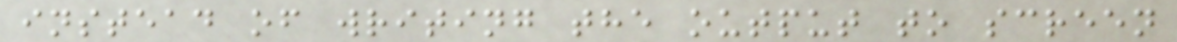instead of writing the output to screen
